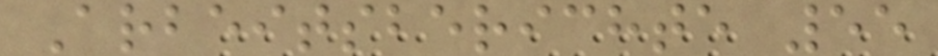Arbeitsberichte 55
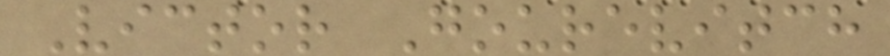Victor Gourevitch
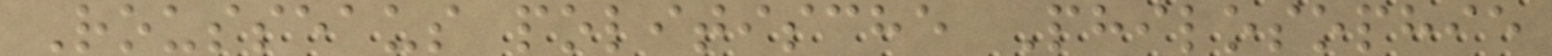Rousseaus politische Philosophie
